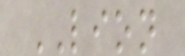LION
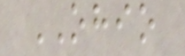OHIO
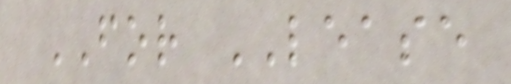FOR LEASE
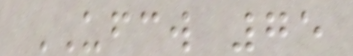UFCW 75
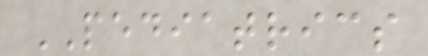PEDIATRICS
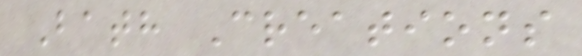Bath Creations
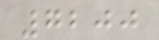7200
